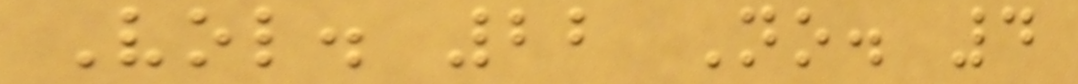Vol. 22 No. 4
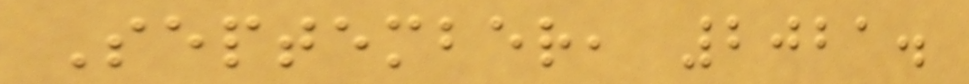September, 2021.
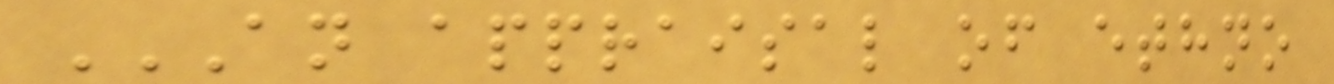AN APPRAISAL OF ETHNO
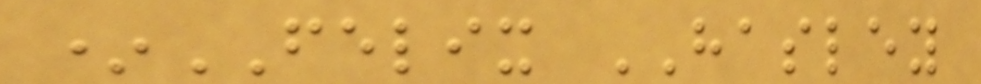*FELIX HASLEY
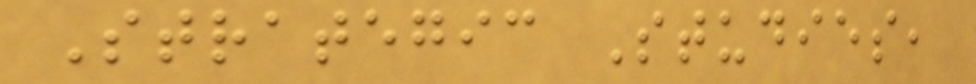Strategic Studies,
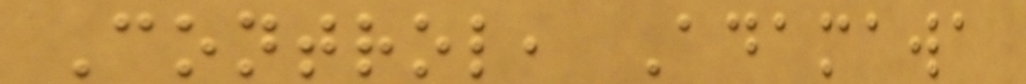Control, Adamawa
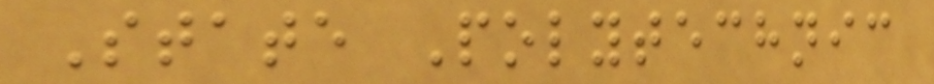State Polytechnic
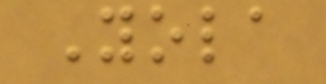Yola
